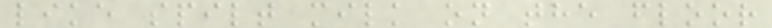like spilt milk on the floor
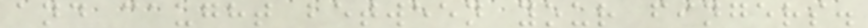and caught between your fingers.
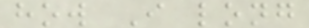how I long
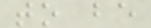to be
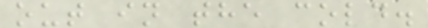out in the cold.
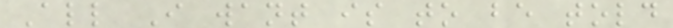All I want is to be told
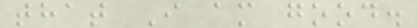that I am good.
